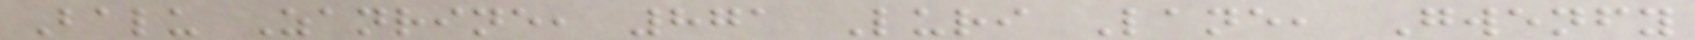Balu Zanrine, 871 Luri Lane, Gwenfy
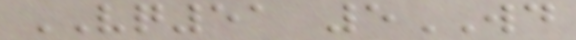VQ51 5WD
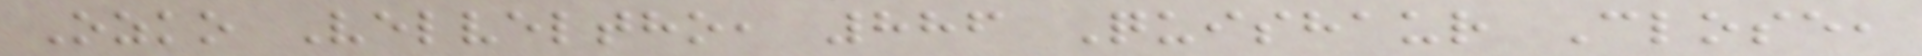Ozko Velveltho, 886 Quishaur Close,
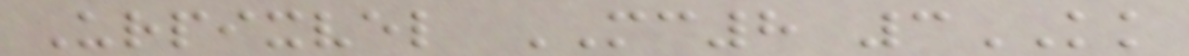Urpixvel MC8 3KK
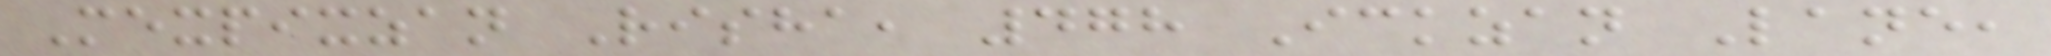Mexpixzan Risha, 478 Ickzan Lane,
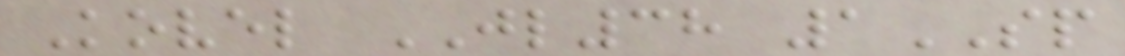Kovel JL38 1SP
